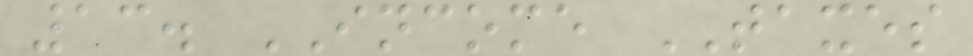13. INCOME TAXES
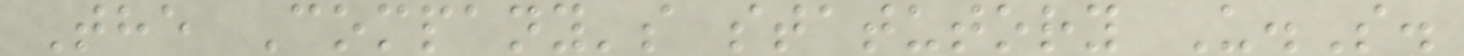The Company's statutory U.S.
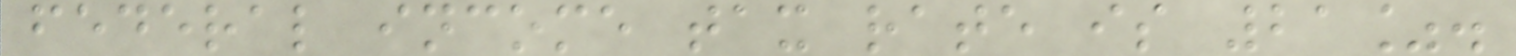federal income tax rate is 21%.
